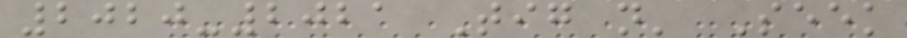2020-2021 Tig n' Seek
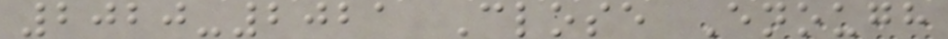2020-2021 Close Enough
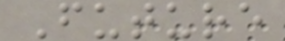Future
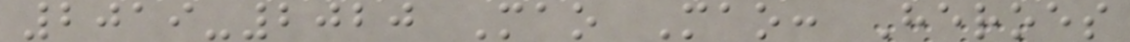2019-2020 Mao Mao: Heroes
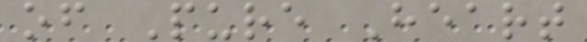of Pure Heart
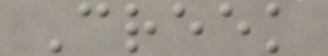Creek
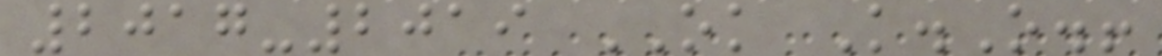2017-2019 OK K.O.!
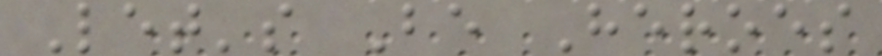Let's Be Heroes
